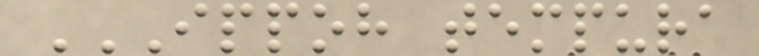IPPOH TEMPURA
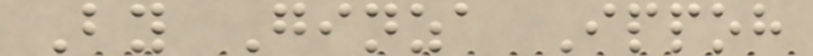By Ginza Ippoh
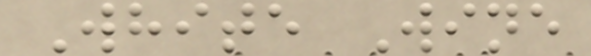White Wine
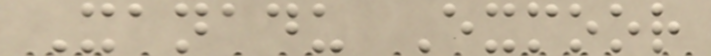Xanadu Exmoor
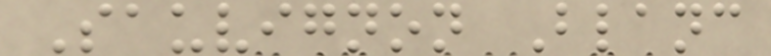Sauvignon Blanc
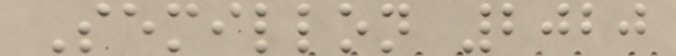Semillon 2020
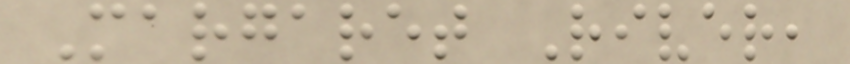Margaret River,
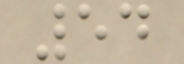54
